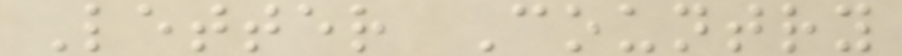Letter Country
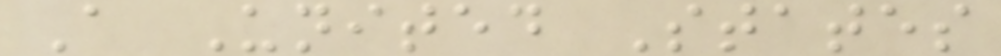A United States
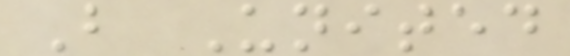B United
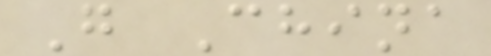G China
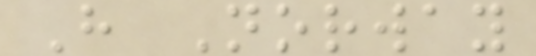H Norway
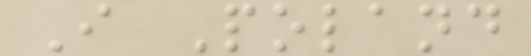I Poland
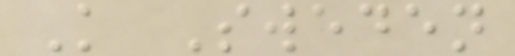K Sweden
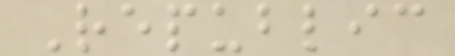Republic
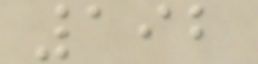192
